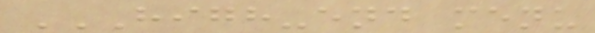HIGH-END MENU
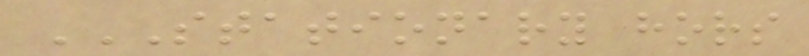STATIONARY HORS
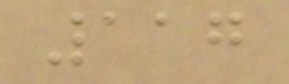117
